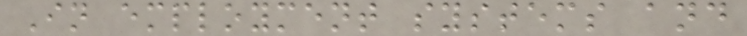In employment systems and
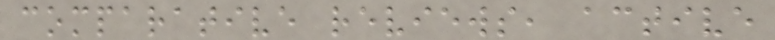comparative reviews, active
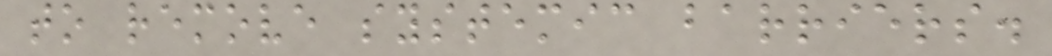to remove systemic barriers.
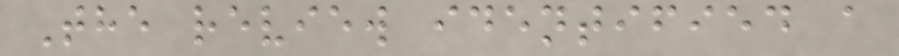The review identified a
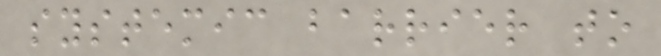systemic barrier to
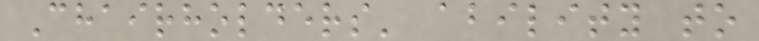Chairholders' ability to
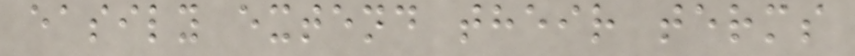easily extend their terms
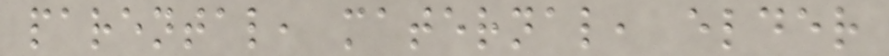parental, maternal, elder
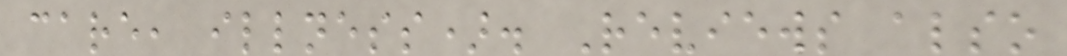care, illness). Reviews also
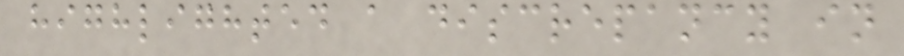highlighted a discrepancy in
